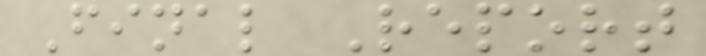Final Report
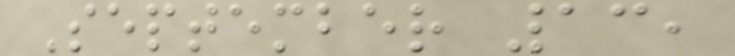September 13,
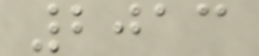2013
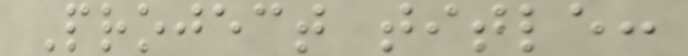Project title:
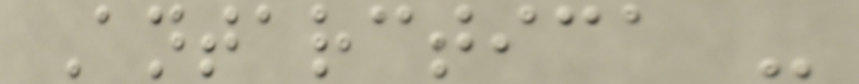Antarctica -
